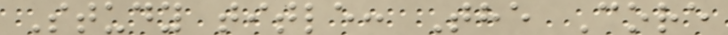Study title: The Core
